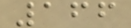166
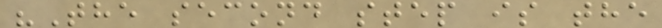"The second step is the
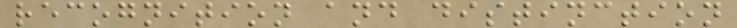recognition and distinction
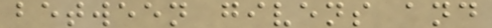between givens and
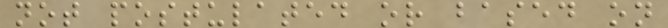not postulated or based on
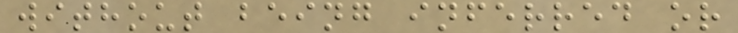without being inferred or
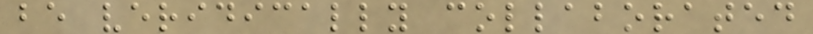be veridically collaborated
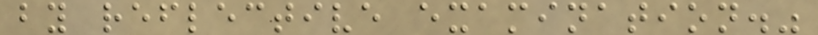by reflective examination."
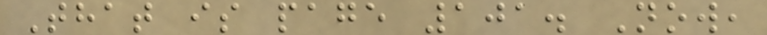That is page 101. Now,
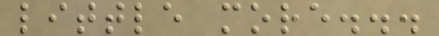little more...
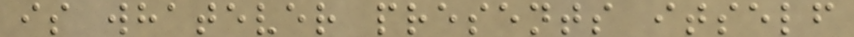is whatever presents itself
